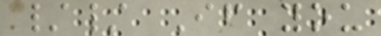// If you
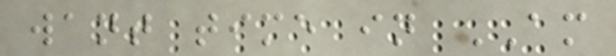want time in AM
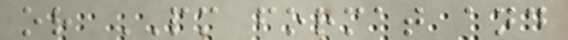or PM format and
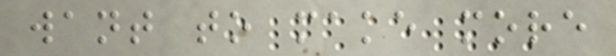want to make more
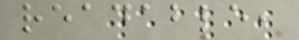readable,
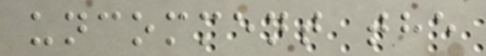uncomment the
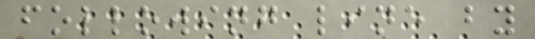following line by
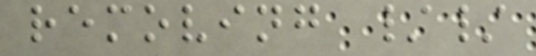removing //
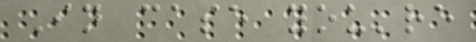In case you're
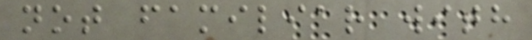not familiar with
